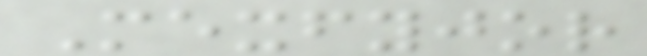Mexfyjor
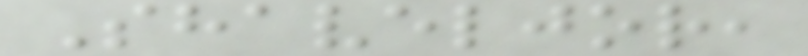Shaveljor,
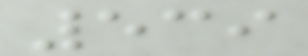539
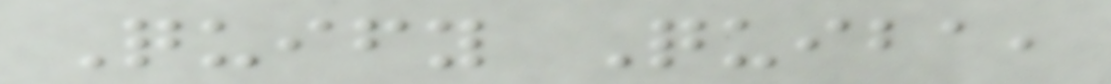Quify Quiba,
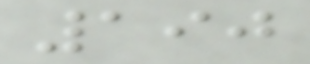190
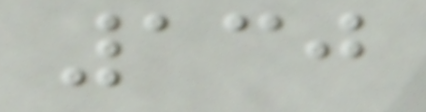130
